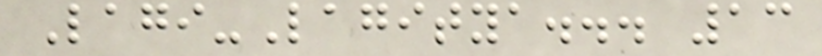Lagi-Lagitya... 13
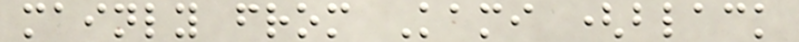mainly from Kami (black
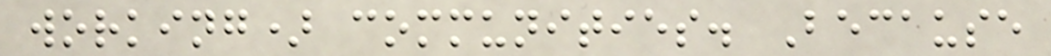working) communities. Because
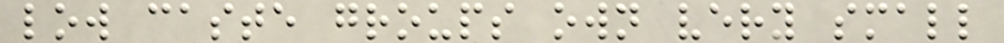low caste groups own very small
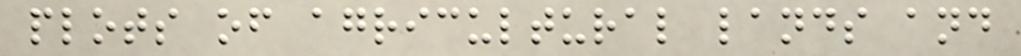plots of agricultural lands and
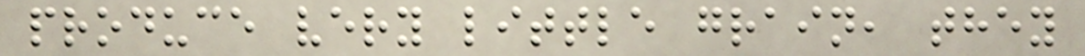produce very little grain, they
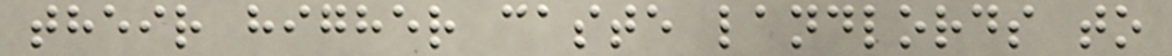their higher caste landlords to
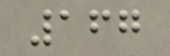167
